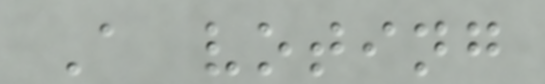A voting
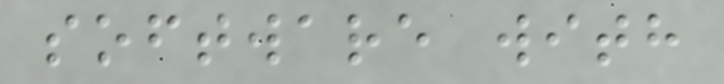software with
